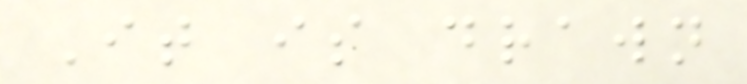It is drawn
